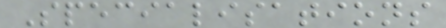Specialisations
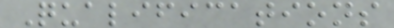Qualifications
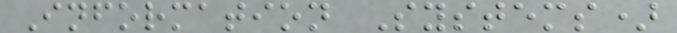Information Systems)
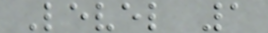Level 1
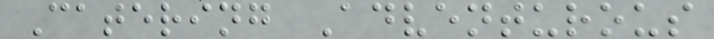Catering Adventurous
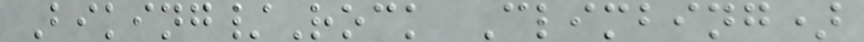Biking/Rock Climbing)
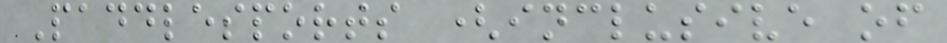Paddlesports (inclusive of
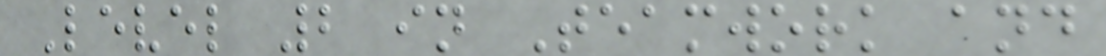Level 2 in Teamwork and
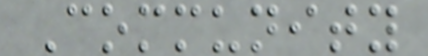Community
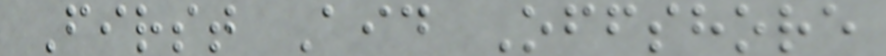First Aid Offshore
